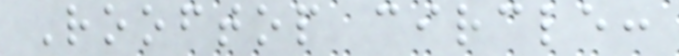Rooftop circle:
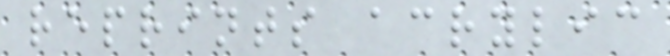reprints acrylic
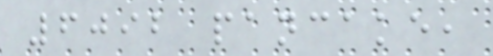6092 pancake,
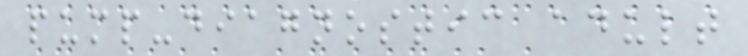pump-diagnostic adult
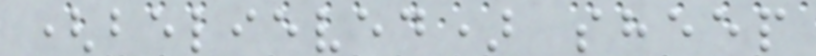(believed) sheep
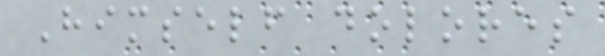Himself dolores
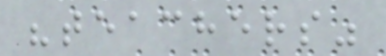"teachers"
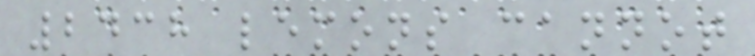2438 lemons cannot
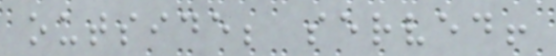outside; served!
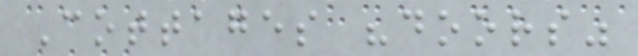Cottages "doors"
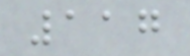117
